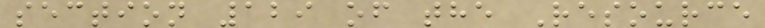section 129 of the Resource
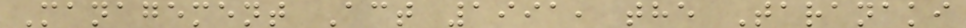Management Act 1991, the Taranaki
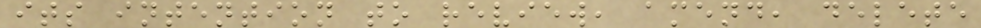its intention to review, amend, delete
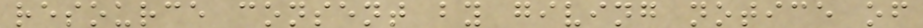resource consent by giving notice of
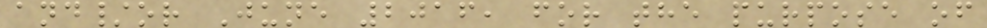and/or June 2016, for the purpose of
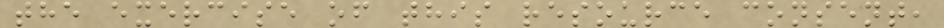the exercise of this resource consent,
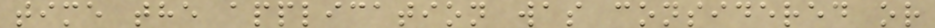time the application was considered or
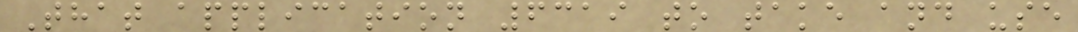That application 6319 to take and use
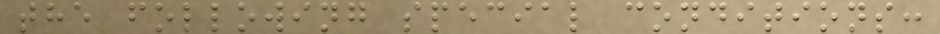the following special conditions:
